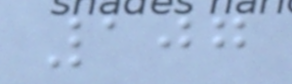107
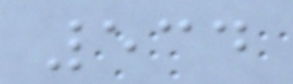534
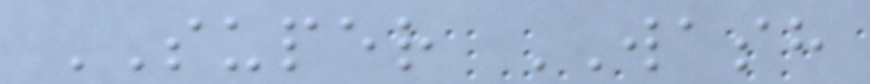SUPER WASH
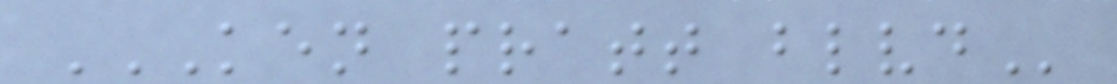KEN PRATT BLVD
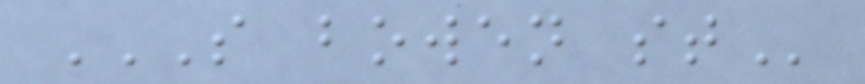S BOWEN ST
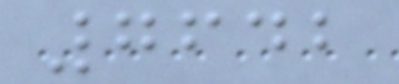7642
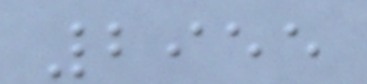2955
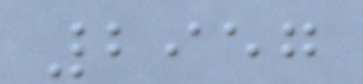2957
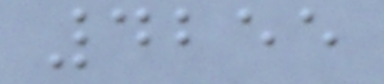4255
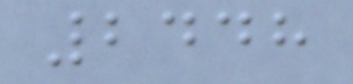2448
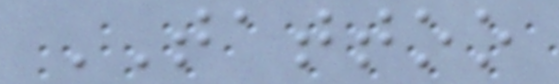TATTOO
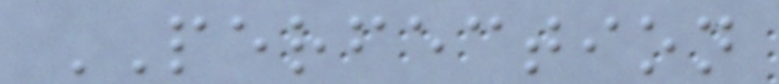PERFECTION
